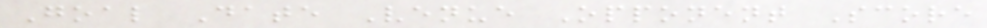Goal Date Venue Opponent Score
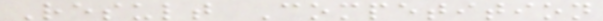Result Competition
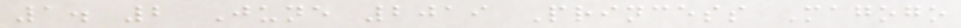1. 2 June 2019 Princess Magogo
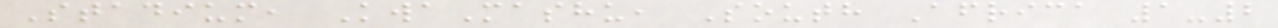Stadium, KwaMashu, South Africa 1-2
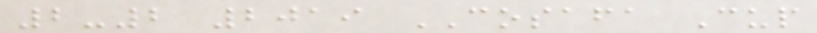2-2 2019 COSAFA Cup
